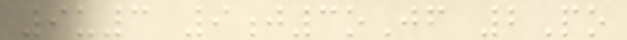9u3 9j3oJf 2Po
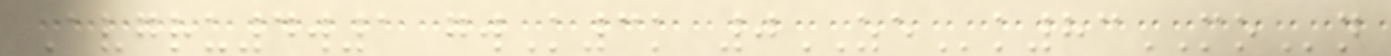Avgru4w1 gwK3k 0ZEk83MOn
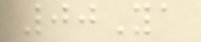00Ya
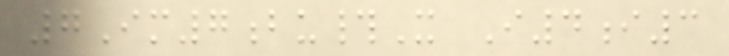7Im7bu#X I4i3
